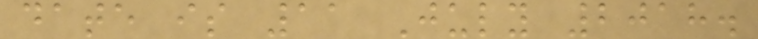date is 11 July 2018.
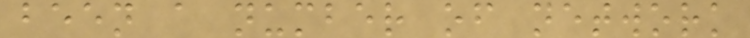been a number of network
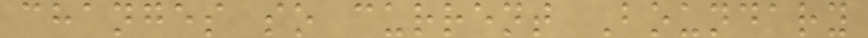changes so current Boundary
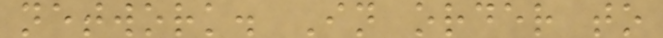network. In order to
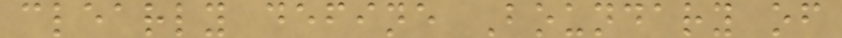clearly define Boundary of
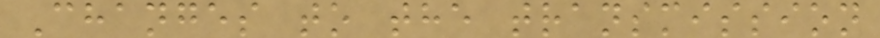Changes to the transmission
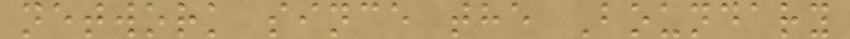network since the Boundary
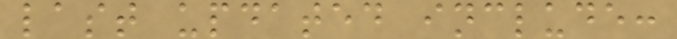last updated include:
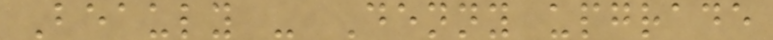Beauly - Denny upgrade
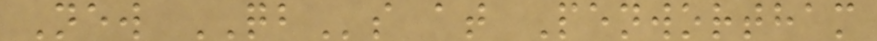New QBs at Penwortham
